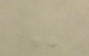-
